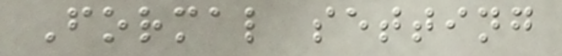Formal setting
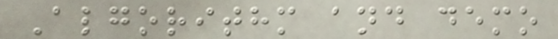Algorithm and demo
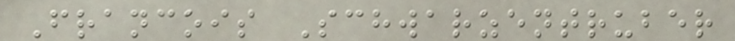Francois Schwarzentruber
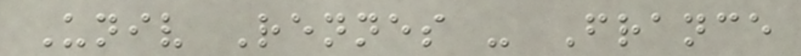Univ Rennes - France
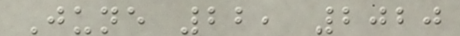June 22, 2020
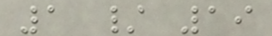1 / 19
